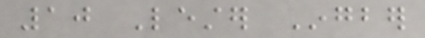10 Lester Ingber
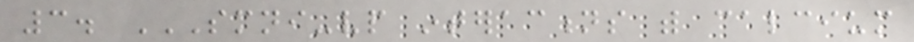3. SMNI-VP INTERACTIONS WITH CALCIUM
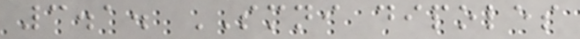3.1. SMNI dipoles
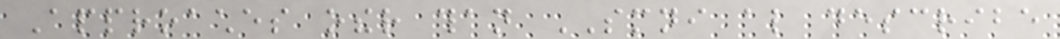Approaches other than SMNI also describe
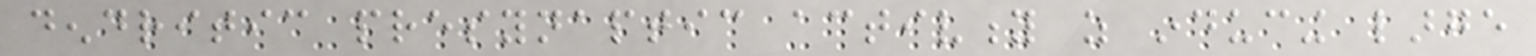dendritic presynaptic activity as inducing large
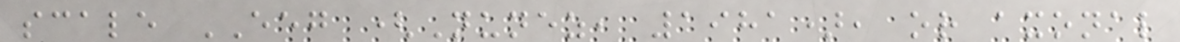scale EEG (Nunez, 1981), or axonal
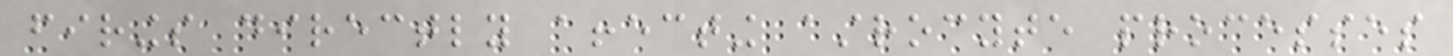firings directly affecting astrocyte processes
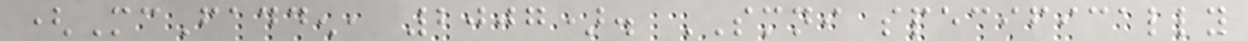(McFadden, 2007). SMNI specifically
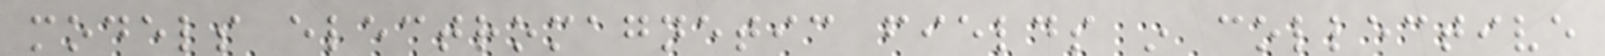models electromagnetic fields in collective
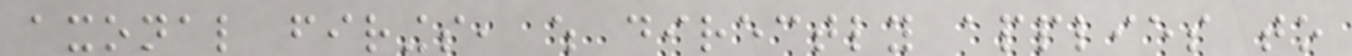axonal firings, which directly applies to
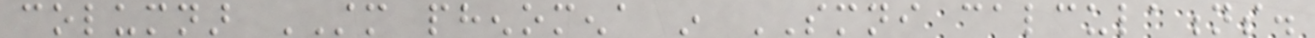columnar STM phenomena in SMNI calculations.
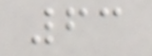63
